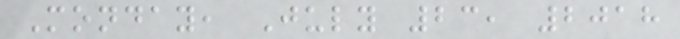Monday, July 23, 2018
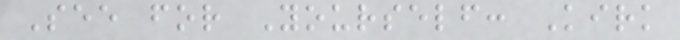See for Yourself: Kirk
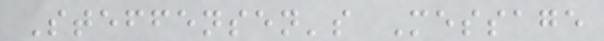Steffensen's Message
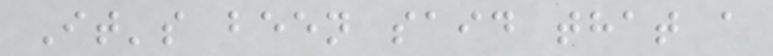It's been said that a
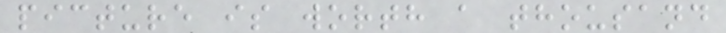picture is worth a thousand
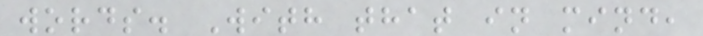words. With that in mind,
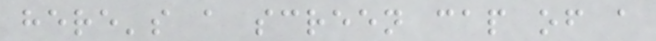here's a screen cap of a
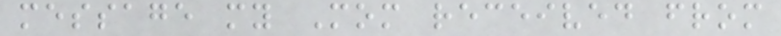message my Mom received from
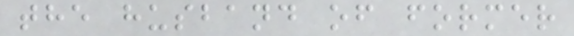the husband of former
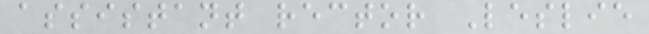assistant rector Leslie
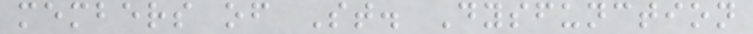members of St. Dysfunction
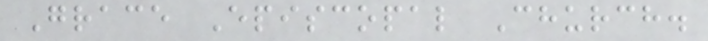Grace Episcopal Church.
